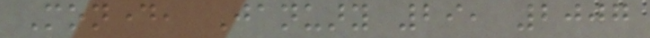Monday, January 29, 2007
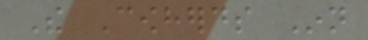The Cowherds Inn
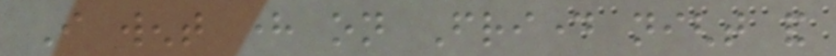I went here on Friday night and
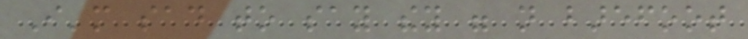I'm sad to say they were not barefoot
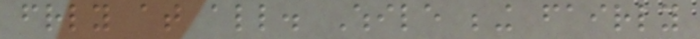friendly at all. While being fairly
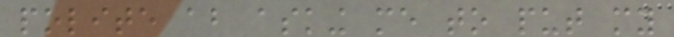polite about asking me to put my
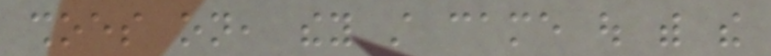shoes on, they still came out with the
